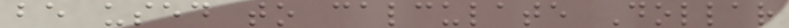be used to calculate Dollar
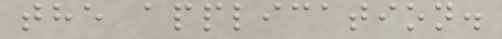the application.
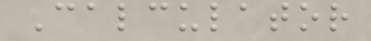Calculator
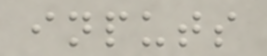inputs
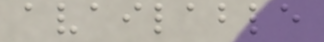available
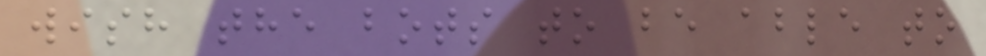wish the bots to be able to
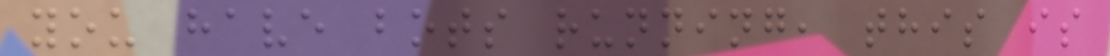you have bots running, this is
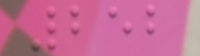252
